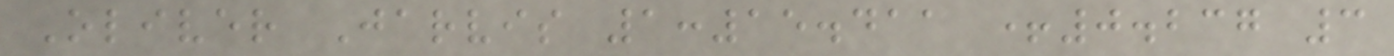Oliver Jarvis 1:15.411 +0.237 3
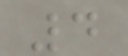4
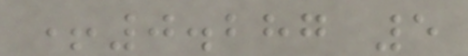+0.287 5
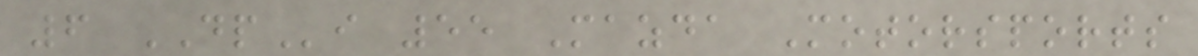6 DPi 55 Mazda Motorsports
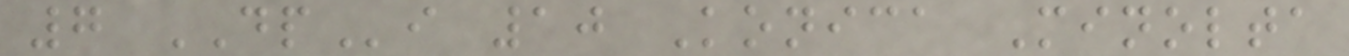7 DPi 10 Konica Minolta
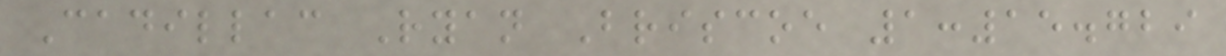Cadillac Ryan Briscoe 1:15.729
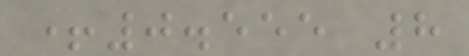+0.555 8
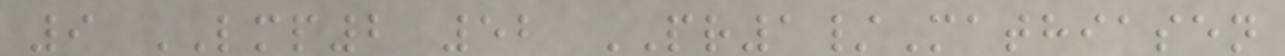9 LMP2 52 PR1/Mathiasen
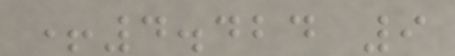+4.424 9
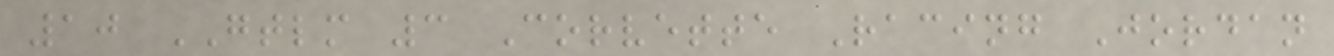10 GTLM 3 Corvette Racing Jordan
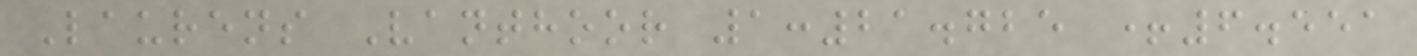Laurens Vanthoor 1:21.725 +6.551
